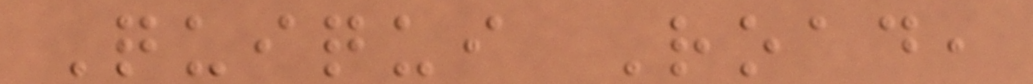Quiqui Road,
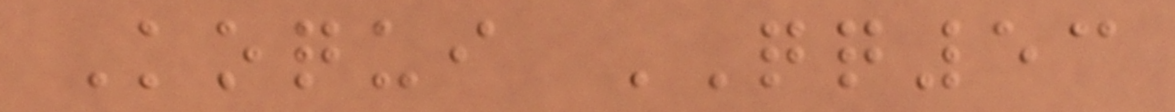Koqui QQ53
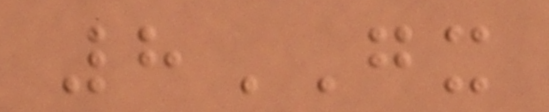8GX
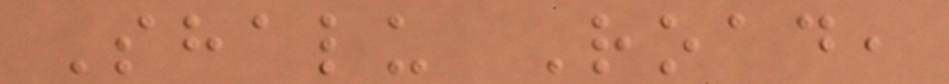Shalu Road,
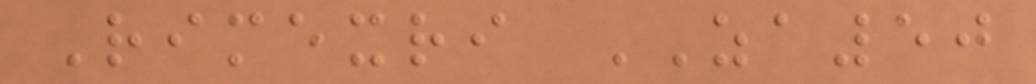Rimexri ZA50
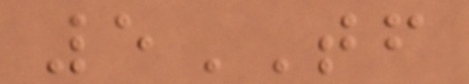5TF
